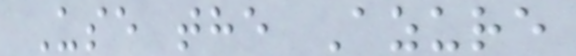Use the Azure
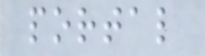portal
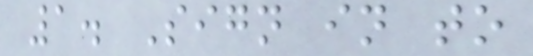1. Sign in to
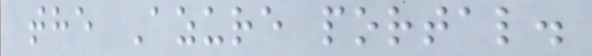the Azure portal.
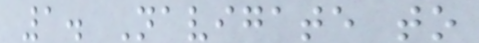1. Navigate to
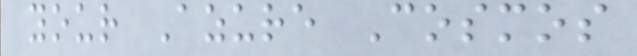your Azure Cosmos
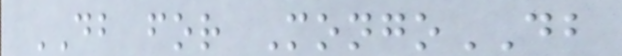DB for MongoDB
